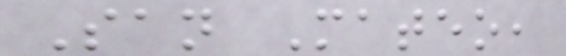San Mateo,
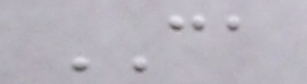CA
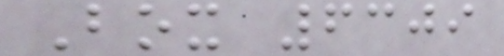Box 6309
